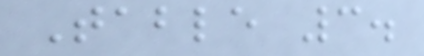Table 3.
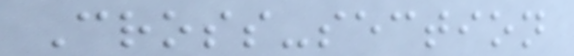Cross-section
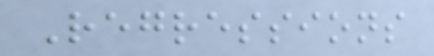Regressions
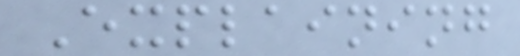Explaining
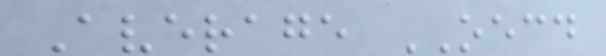Average OECD
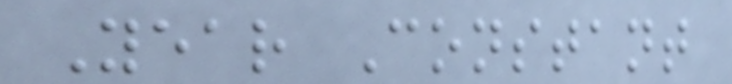Year Constant
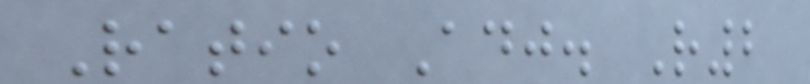Ratio Adj. R2
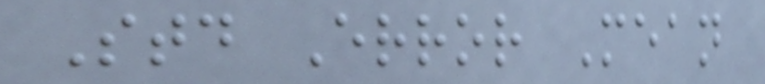Std Error Mean
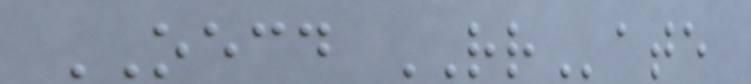OECD RRate
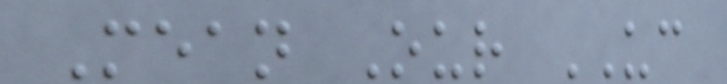Mean Our UC
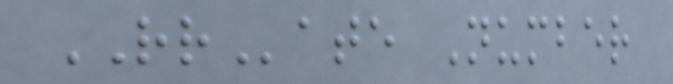RRate Number
